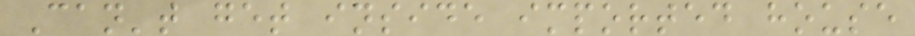Can't get inside imported house
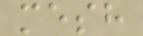mesh
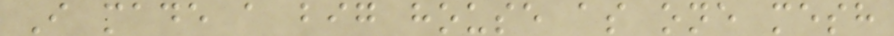I made a big house as one mesh
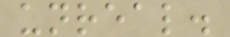unreal.
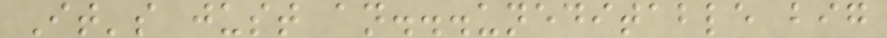It's just an...uneditable big
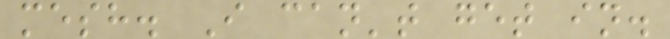mesh. I can't get in.
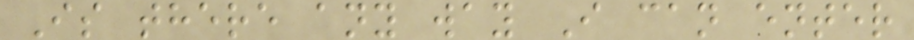Is there any way I can enter
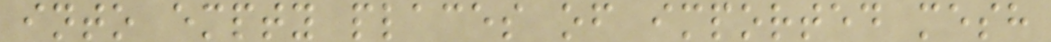into empty places of imported mesh
